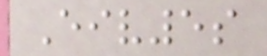Eiv5s
